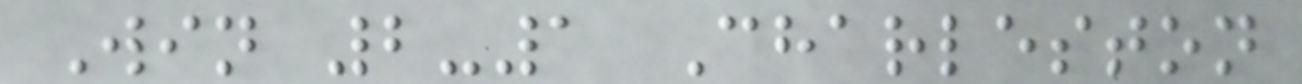Win 2-1 Charleston
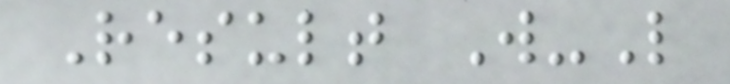Result W-L
